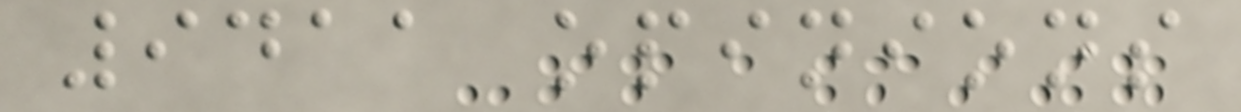9411 opinions
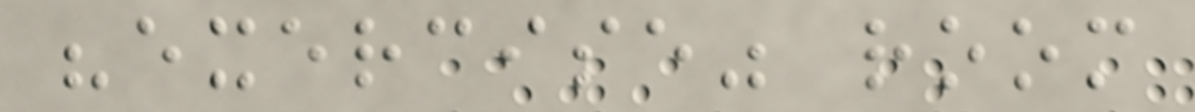"exercise" room
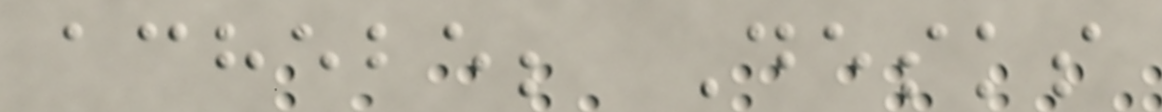achebe; Desks
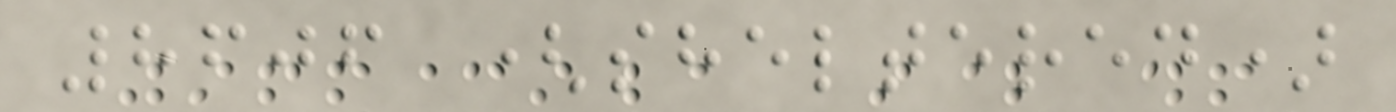8606 (sheltered)
